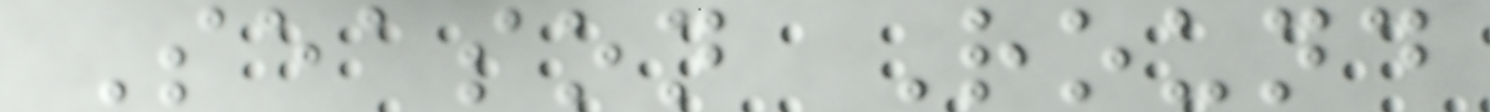Season Round
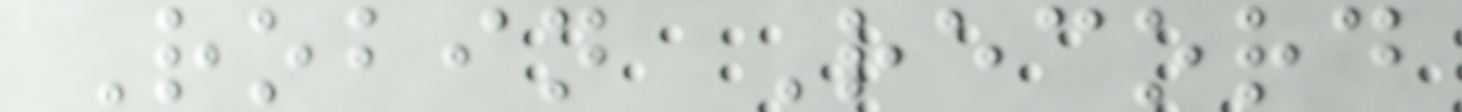Robin Record
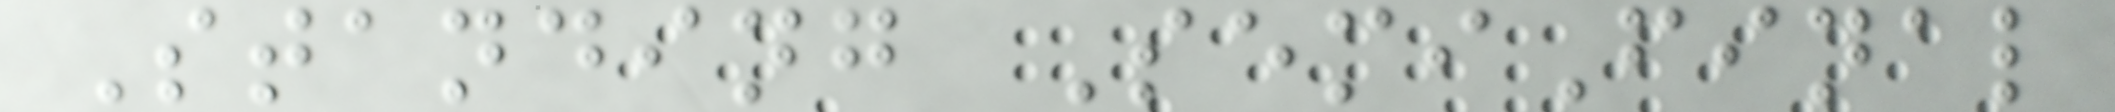Standing SemiFinal
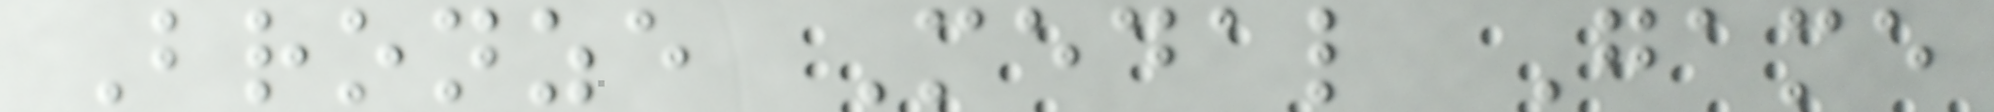Bronze Medal Game
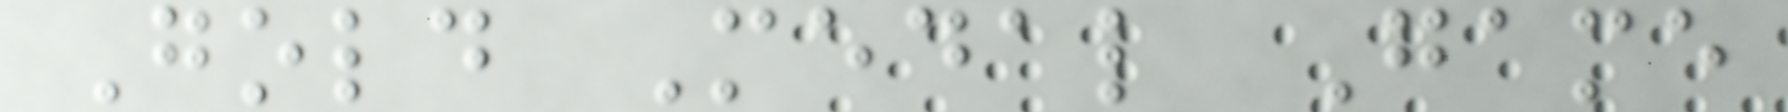Gold Medal Game
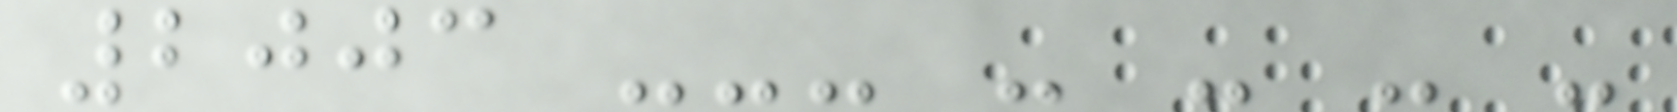2003 --- - - - -
